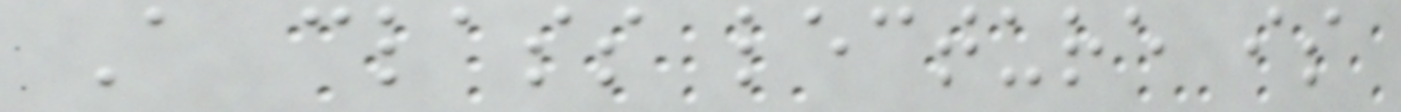A class lecture is
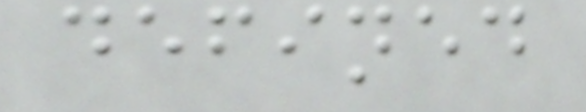defined
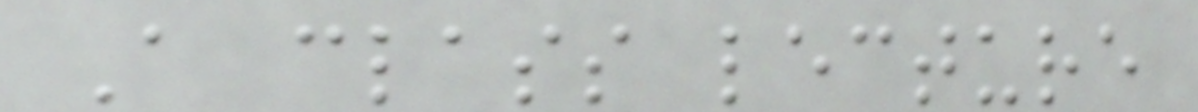A class lecture
